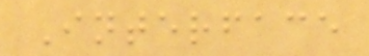Interface
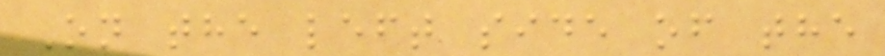On the left side of the
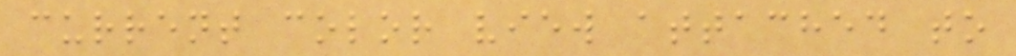current color view attached to
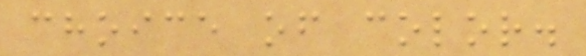choice of color.
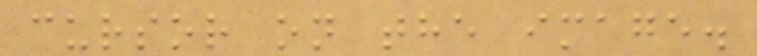cursor on the image.
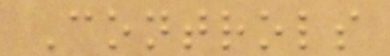Controls
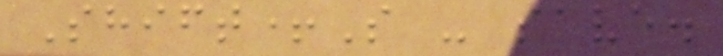Shift+S - save.
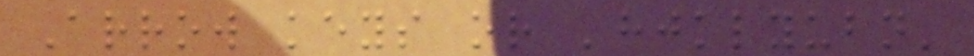Arrow keys or 'hjklyubn'
